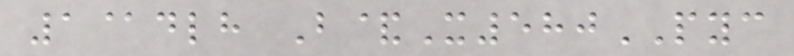1@dlh B&X580PYC
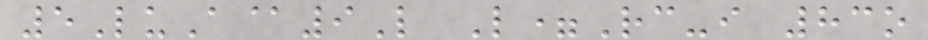5LuA@9L L=Rc-i 83o
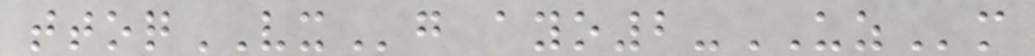ttoqVXg ayo2-UZm
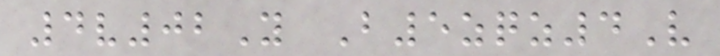4v02Y B5zqz4V
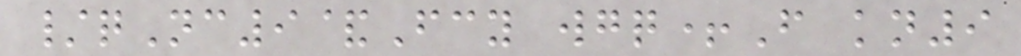/qNc9&Fcy wgq+F kn9
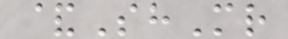&ShMr
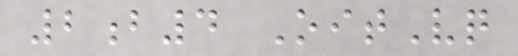2b4 OitVq
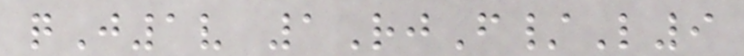qJ1v 1RjF/L9
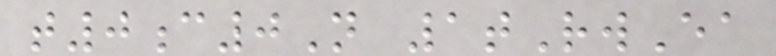t0c0N 1tRwEa
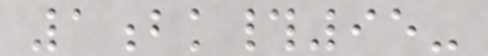1bk#95-
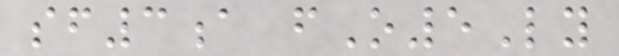sf3a fO5Ly
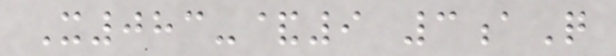X083-&9 3aQ
